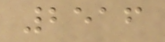2516
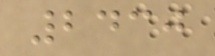2430
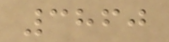3860
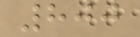800
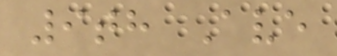9th Ave
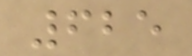625
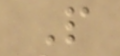P
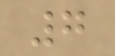7
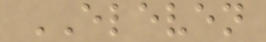ELEVEN
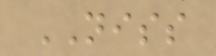NISS
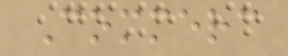Commerc
